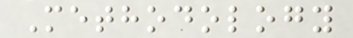Methodology
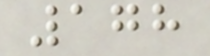178
